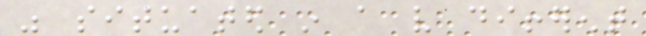was situated in a very different
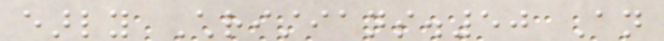early Christians.50 An
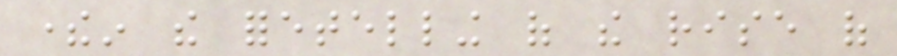therein the foretelling of the rise of
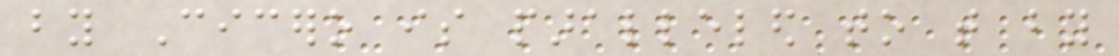by Cicero is paralleled to that by
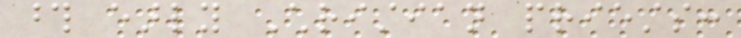those early Christian priests:
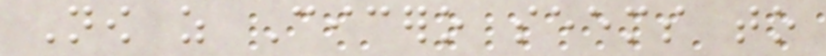Now as Cicero seems to
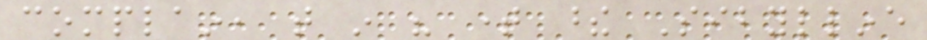complain, that in his time these Sibylline
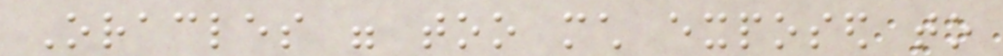Oracles were too much exposed to
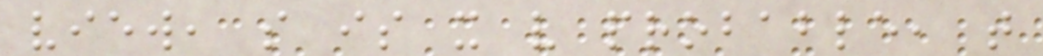view, so is it very probable, that
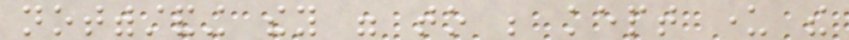notwithstanding they were to be kept under the
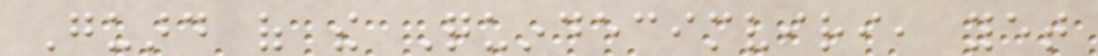Guard of the Quindecimviri, yet
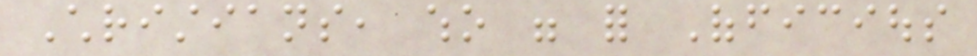Christians, who were for Officious
